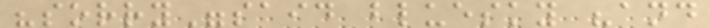"sorry"said bluesky "and
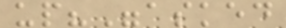up?"asked
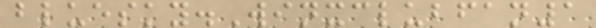bluesky.Winxclubfan1
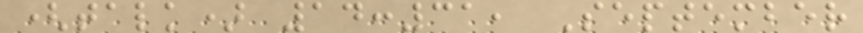(talk) 14:31, September
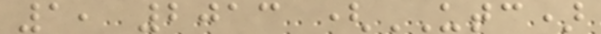1, 2013 (UTC)
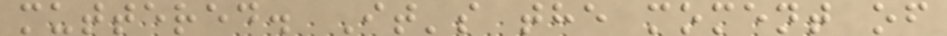muttered. It's the moment of
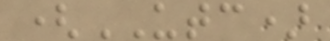(UTC)
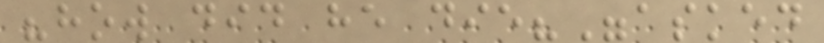"how did he die?"asked
